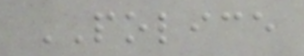POLICE
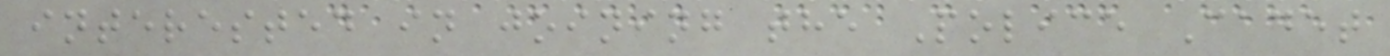interested in joining the Police Cadet
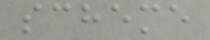scheme
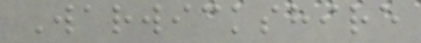Warwickshire
